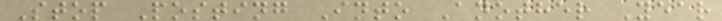Stop Posting Into Another Year
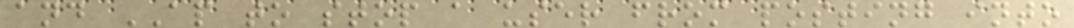and AP to stop a user from posting into
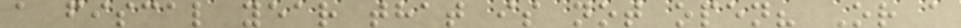a fiscal year that is not open? Or a
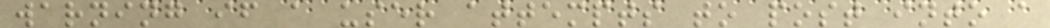warning if a user attempts to post into a
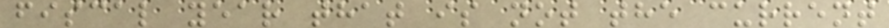fiscal year that is not the current
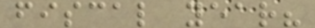fiscal year?
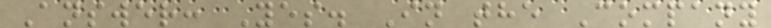Answer: Yes. In the Company
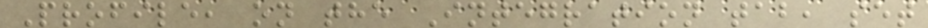Profile, on the Integration tab, set
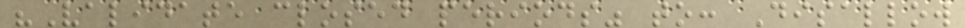"Validate closed periods" to: Disallow
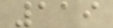119
